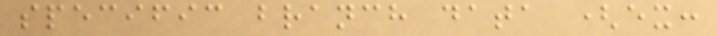specific branch data (ex:
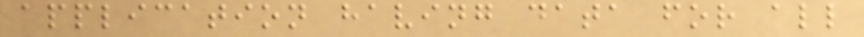application having data for all
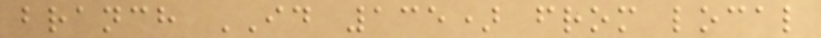branch ID 135) from local
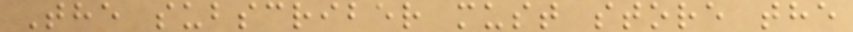The subscriber must store the
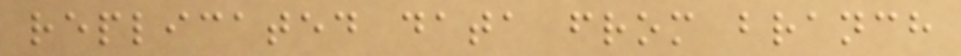replicated data from branch
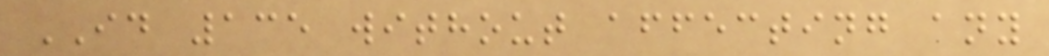ID 135 without affecting any
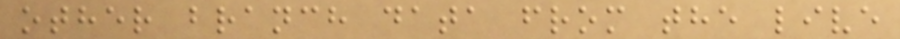other branch data from the live
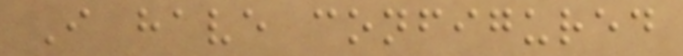I have configured
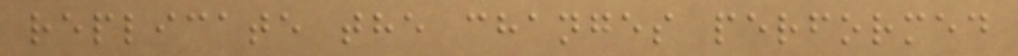replicate the changes performed
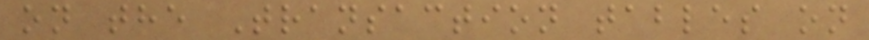on the Transaction tables on
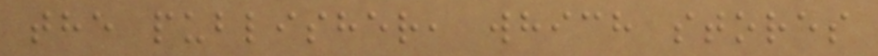the publisher, which stores
